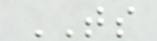TS
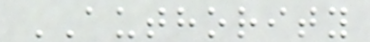AUTHORITY
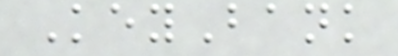KeyBank
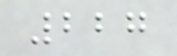227
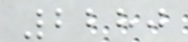2280
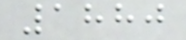1880
